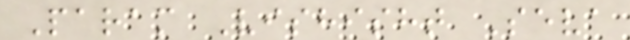Param Vishisht Seva
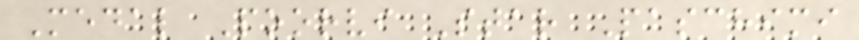Medal Poorvi Star Paschimi
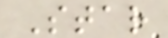Star
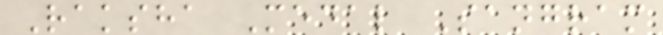Raksha Medal Sangram
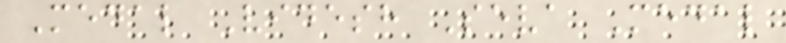Medal Videsh Seva Medal
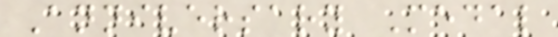Anniversary Medal
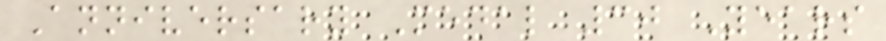Anniversary Medal 30 Years
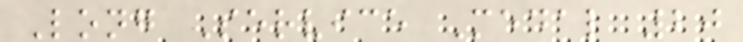Long Service Medal 20
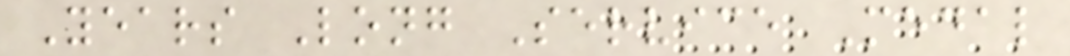Years Long Service Medal
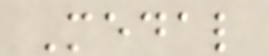Medal
